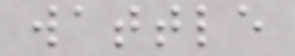wattle
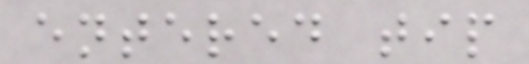entered tip
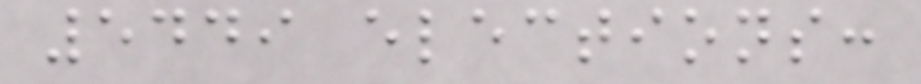5449 elections:
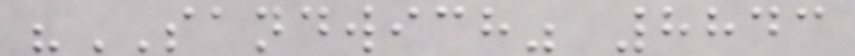"SANDWICH" 8843
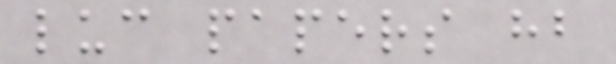luc papers hb
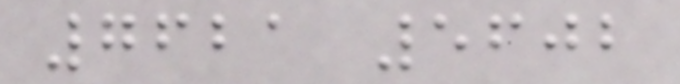7621 5602
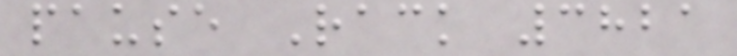pause Rack 3821
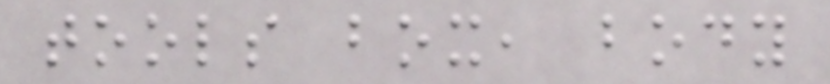tools box, body
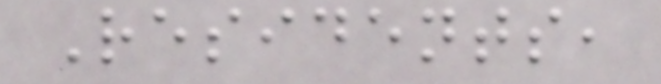Residents,
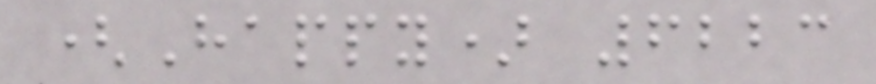(Happy) 6223
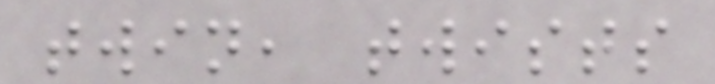twin, twists
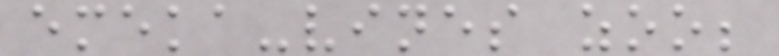emeka-vines zoo;
